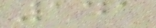141
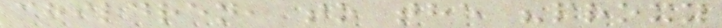children, to the "proxy
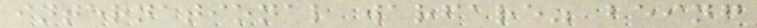international warfare" being
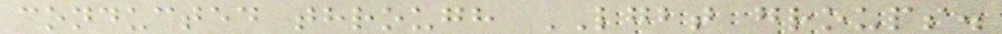conducted through LGBT groups.
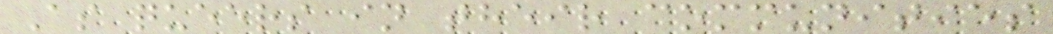As queers in their communities
